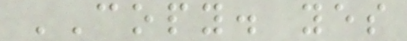COPY. yes
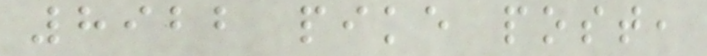8922 pike post,
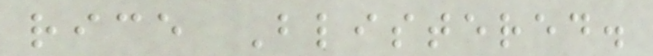rice Blistered.
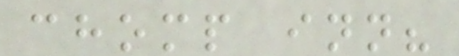chomp inn?
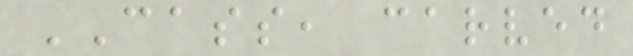CASS, carved
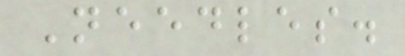Needles.
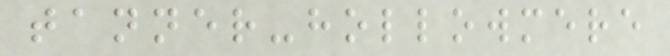tanner-hollowmere
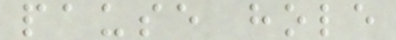pause hole
